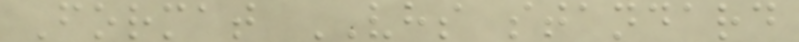Format VHS standard
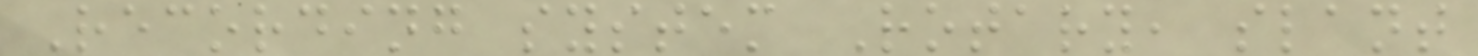Recording system Rotary, slant
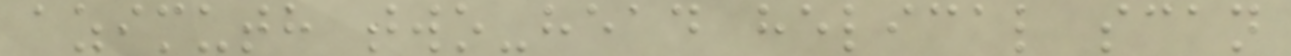azimuth two-head helical scan
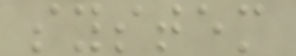system
